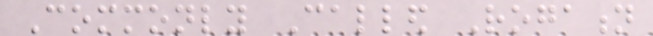Commonly Called Rogation
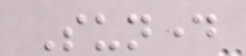Sunday
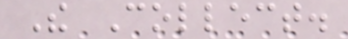The Collect.
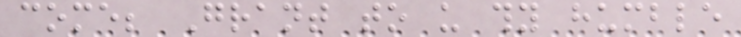come; Grant to us thy humble
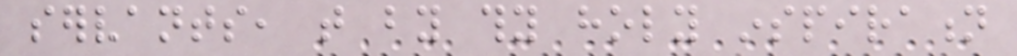servants, that by thy holy inspiration
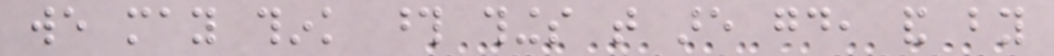we may think those things that are good, and by
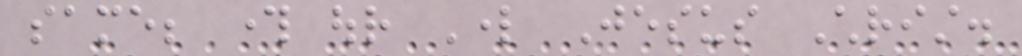same; through our Lord Jesus Christ.
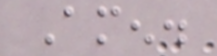Amen.
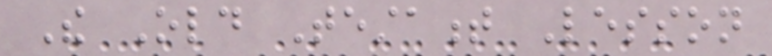The Old Testament Lesson
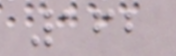162
